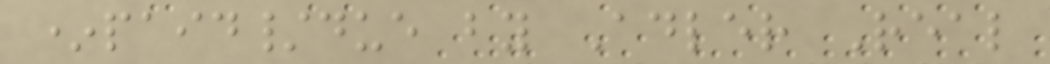*paid/due by Adler Real
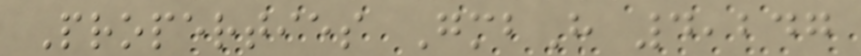Properties GmbH 4,247
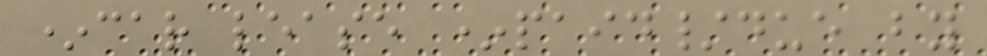*car lease *paid/due by
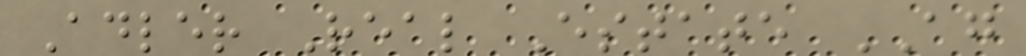Adler Real Estate AG
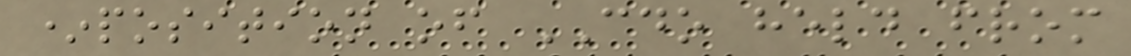*position of CDO held from
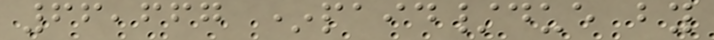66,667 *paid/due by
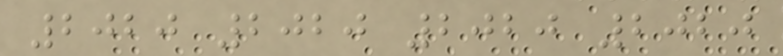2020 2020 2020 2020
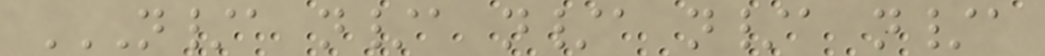N/A N/A N/A N/A N/A
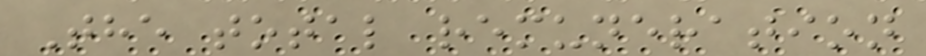The total remuneration
